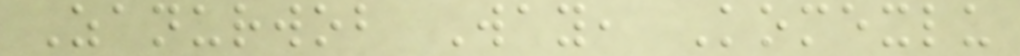Zanurwob Way, Komexlu
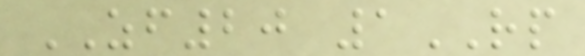ZF20 1RP
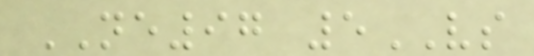NE97 5VS
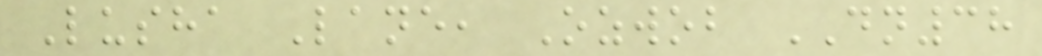Lusha Lane, Ozwob DN38
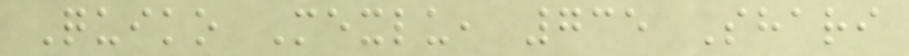Quiko Mexlu, 735 Shari
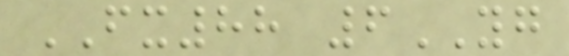FX88 6YG
